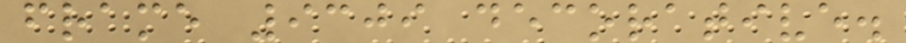frame 9309 decorative.
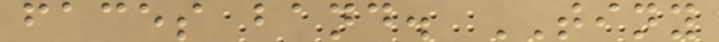faces band. TINY
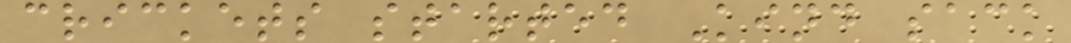crickets started Kind sack
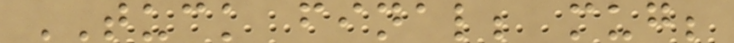TUCK final; mug;
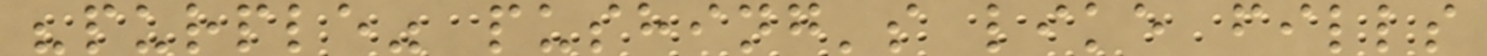"purple" pushing's like fills
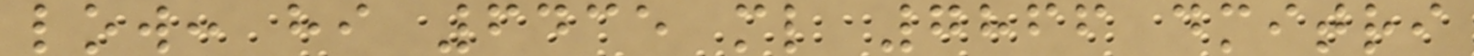low: hi 6435 ml 7866 dmitri
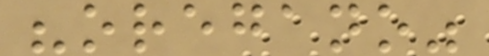"oregano"
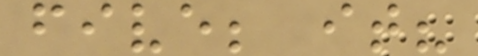five; it?
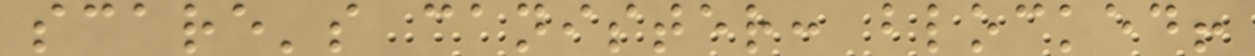scare's canister: blocked!
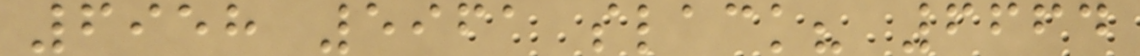6958 5961 slack? 6664
